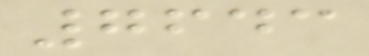7643
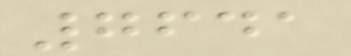7641
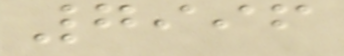7996
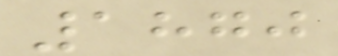1870
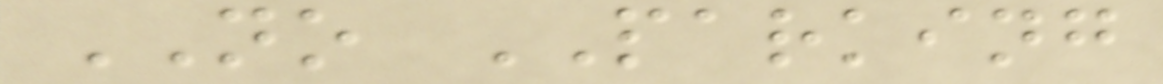NO PARKING
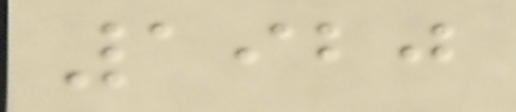1920
